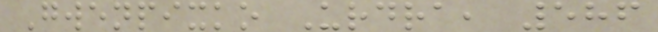Gwenpixko Urdra, 586
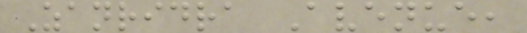Zanridra Avenue,
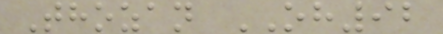Thozan OH92
